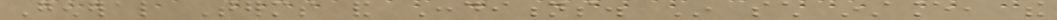General Terms and Conditions. In such instance, the
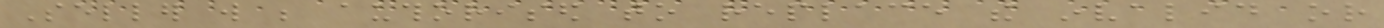Seller will be authorised to replace the invalid or
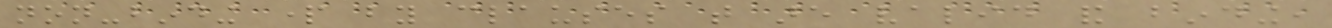non-binding part by clauses that are valid and binding,
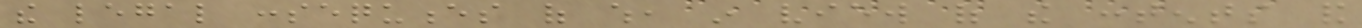the legal consequences of which, in view of the contents and
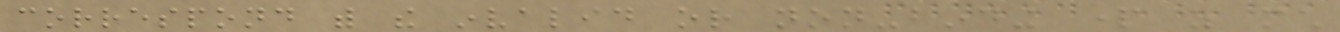correspond with the invalid or non-binding part as much
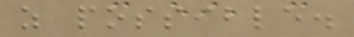as possible.
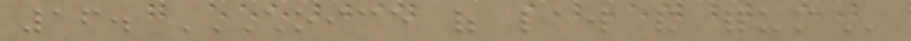16. CHOICE OF LAW AND FORUM
